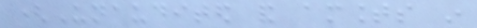(Unaudited and amounts in
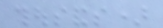thousands)
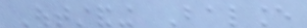Outstanding Balance
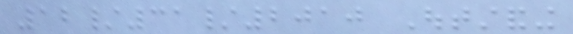12/31/2010 Outstanding
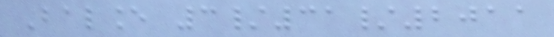Balance 3/31/2011
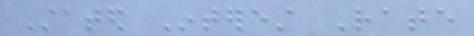Stated Interest Rate
